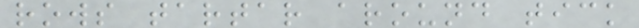rows tartar around tick
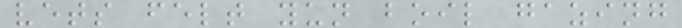vets felt yun boil gazing
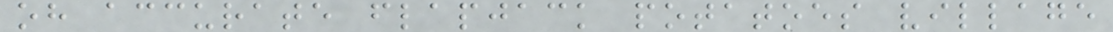oh accurate flapjack potatoes village
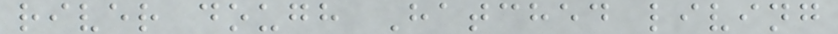river dough Hatched living
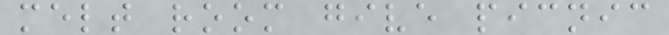melt room give picnic
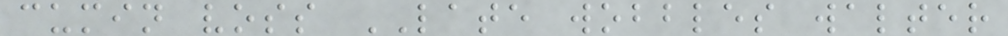cumin voss LATE wobbles walter
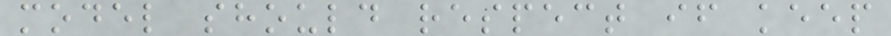model should respect if keep
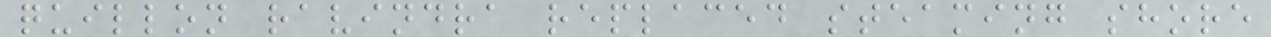quillon ravindra replaced steaming shore
